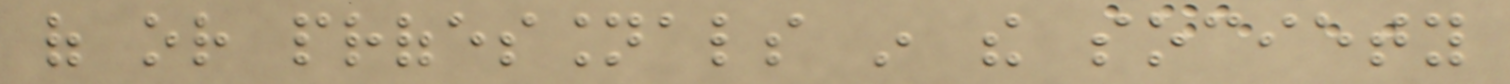of or professionals in the society
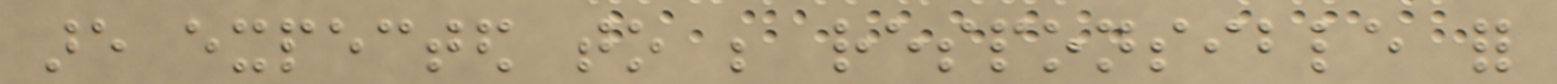are expected to be responsible for
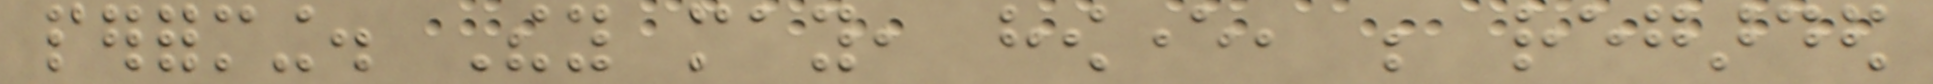performing. They may, however, be regarded
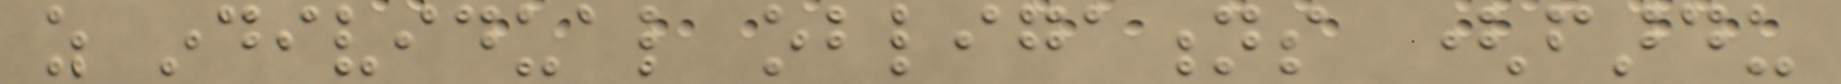as individual obligations (fardu
